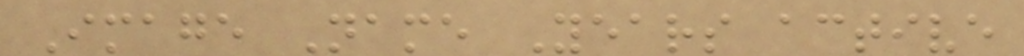Image Name Years active
